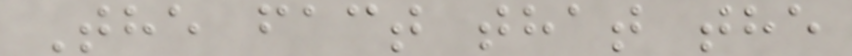The fact that the
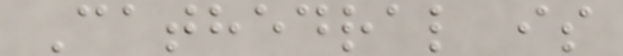Cathedral is
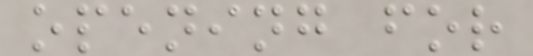opening for
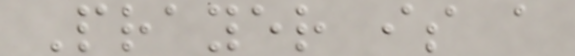Prayer is a
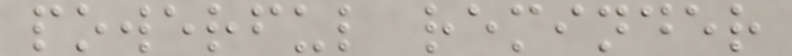powerful reminder
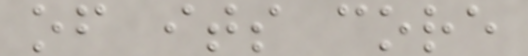of its core
